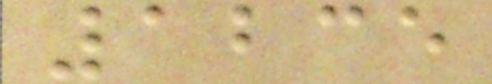1235
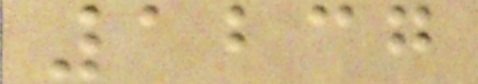1237
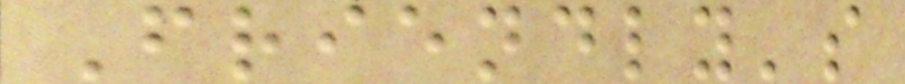Friendly's
